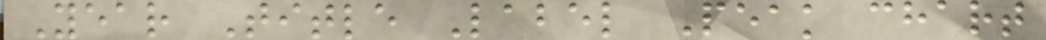Year Title Label Peak chart
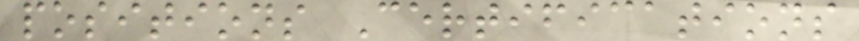positions Certifications
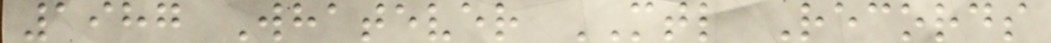1987 Whatever MTL Records
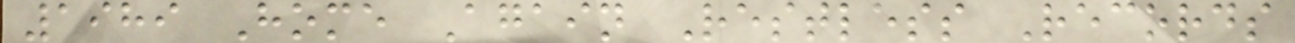1989 Home Again Restless Records
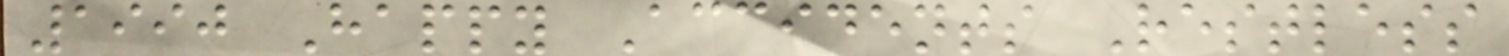1990 Happy Accidents Restless
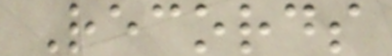Records
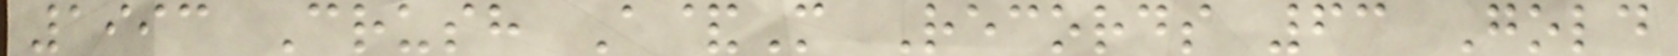1993 Crush A&M Records 63 Gold
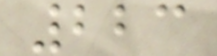223
